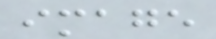image
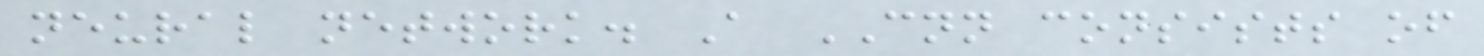neural network. A CNN consists of
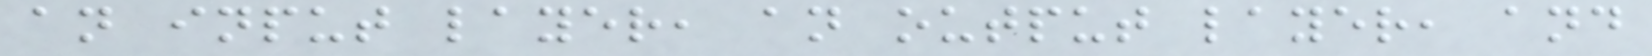an input layer, an output layer, and
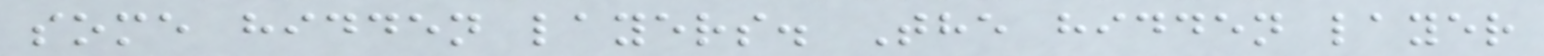some hidden layers. The hidden layer
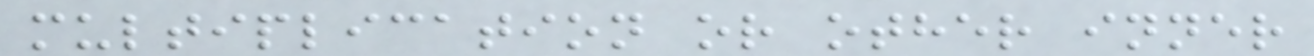multiplication or other inner
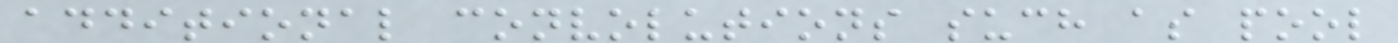additional convolutions such as pool
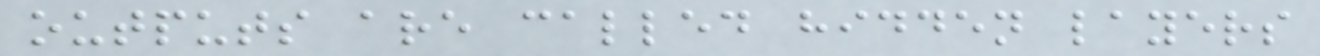outputs are called hidden layers
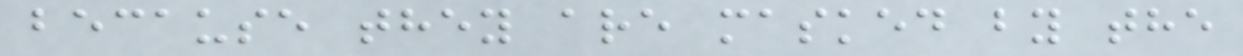because they are masked by the
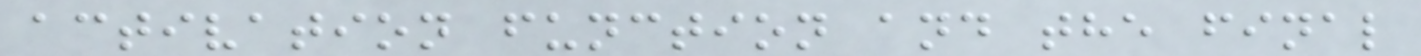activation function and the final
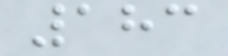183
